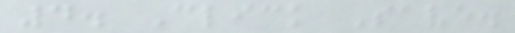4. Click Save.
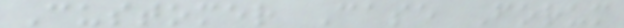Customer Case Forum
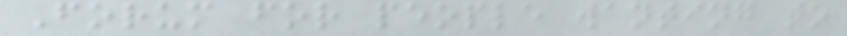Forum for people wanting to
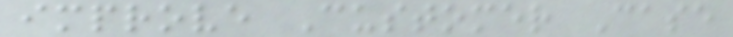improve Customer Case
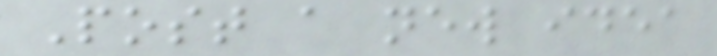Post a new idea
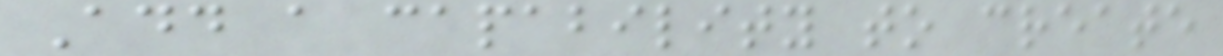Add a capability to create
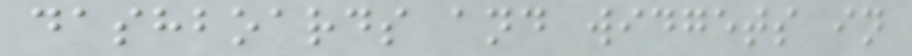dashboards and widgets in
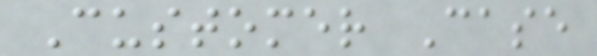Customer Case
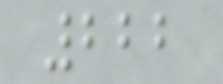222
